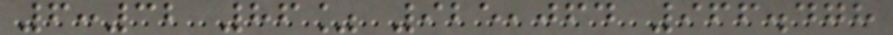6:32 86% 925,064 966.478
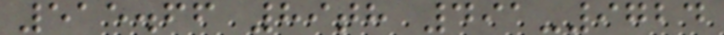515.66 89th 491-9724
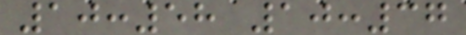10:58 10:37
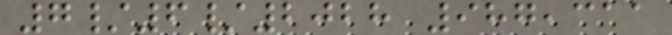7/6/2028 987,311
